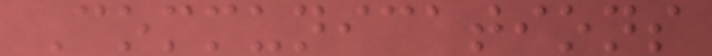Communications
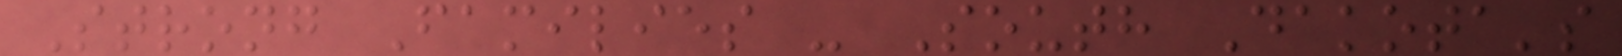Strong Families - South Dakota's
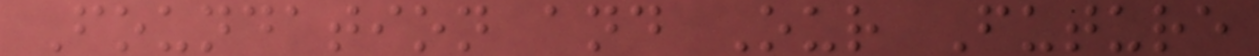Foundation and Our Future
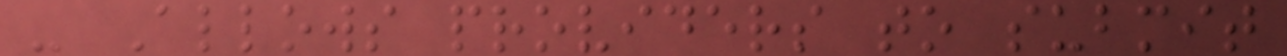- Allows providers to submit
